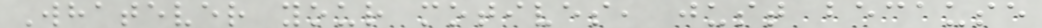Whatever your motives, just because
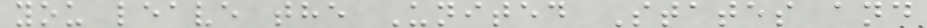you leave the United States and
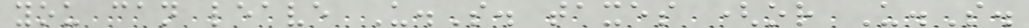you can leave U.S. taxes (or U.S.
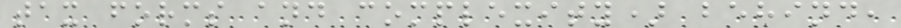tax forms and complexity) behind,
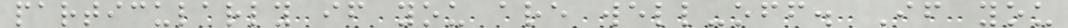particularly if you are well-off. If you
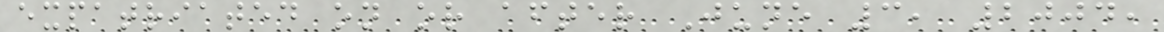expatriated on or after June 3, 2004,
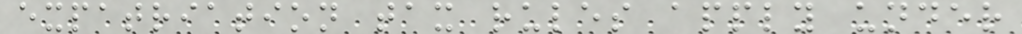expatriation tax rules apply under
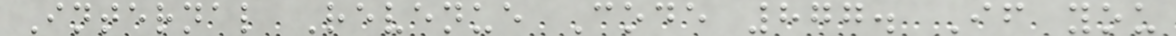Internal Revenue Code 877. If you
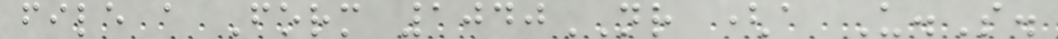file a Form 1040NR (a U.S.
